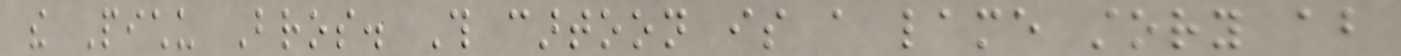the Pichu Bros. This cartoon is a lame story about
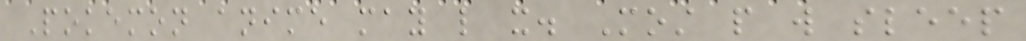Pokemon anime may like it. Most people will sleep
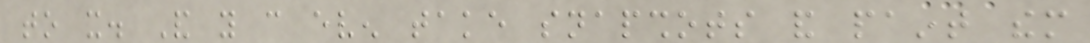to it. And you can even take snapshots and paint them
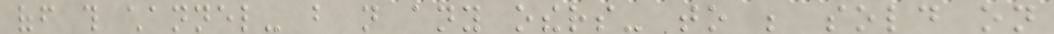off this channel- but not any others- to be sold on
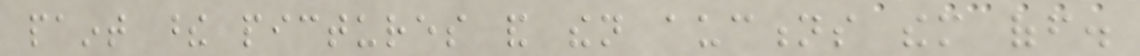paint these pictures and then auctions them off.
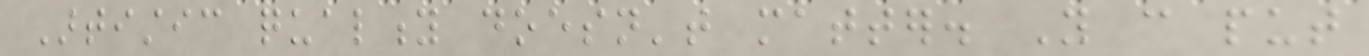Artistic quality doesn't matter. You can put
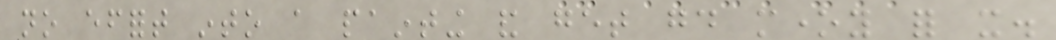no effort into a painting and get good money for it.
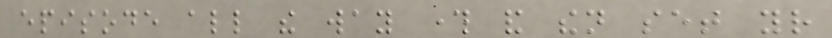episode all the way through and then set your
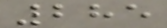285
